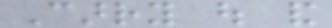Carry out and
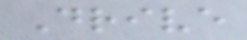Drive
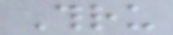Thru
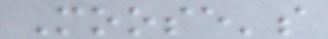Moose's
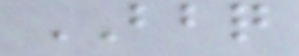BBQ
